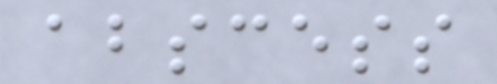abscess
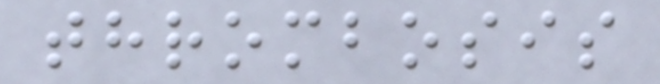thrombosis
